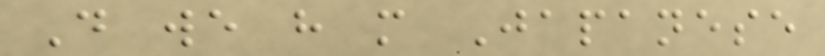Do we have more Japanese
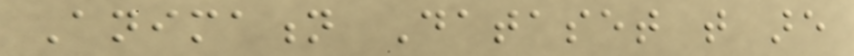Animation Dataset that are
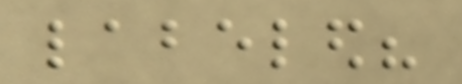labeled?
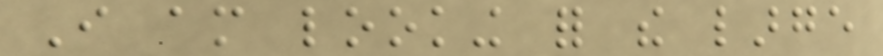I am looking for the large
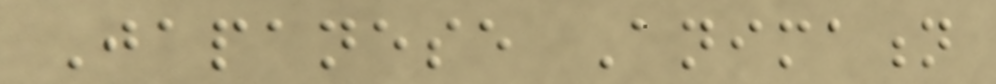Japanese Animation
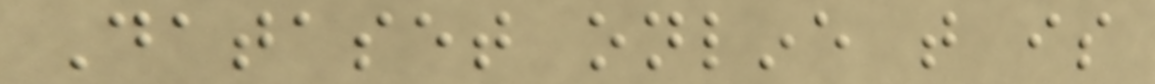Dataset online that is
